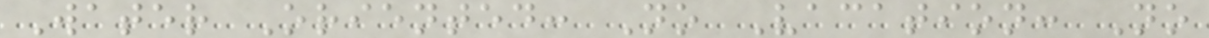Water Oriented: No Vacation: No
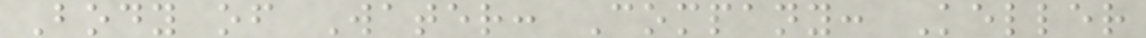Body of Water: Company: Keller
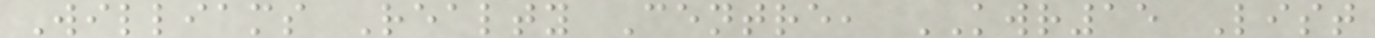Williams Realty Centre, KWR15 List
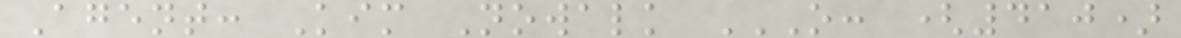Agent: Kim Nowalk O: (410)
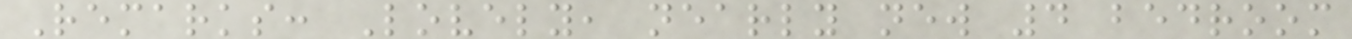Remarks: Lovely, nearly new 4 bedroom
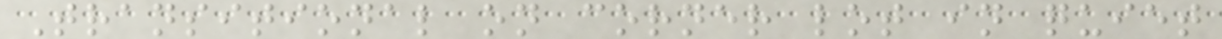Transitional on corner lot in quiet
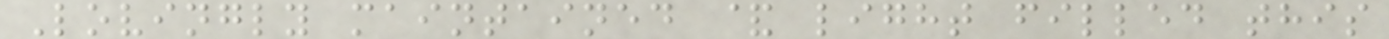Lovingly maintained & light filled this
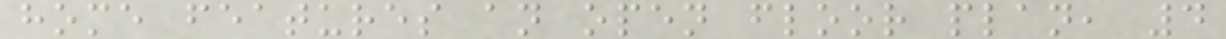home features an open floor plan, 4
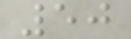50
